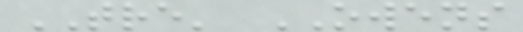TRE' OWENS
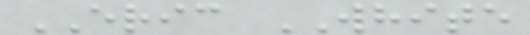ERIC WHITE
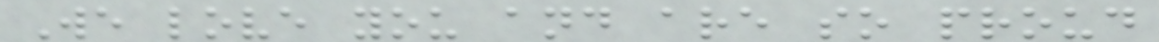We love you and are so proud
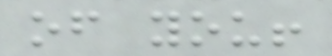of you!
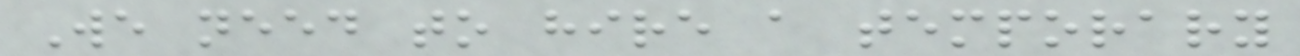We need to hire a temporary
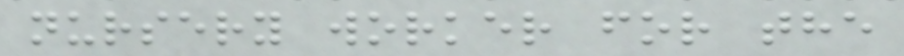nursery worker for the
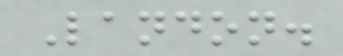Landon.
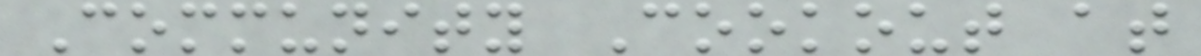Community Cookout at
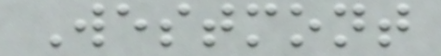Westmont
